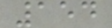154
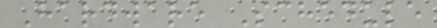Hardware Schedule
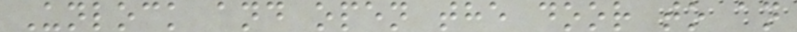Unlock and open the door to an
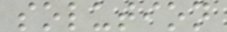solution
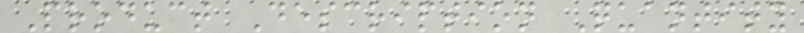Product Description Quantity
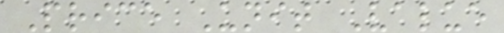Price Unit Value
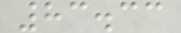83.33
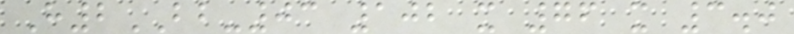H2BB-03 102 x 76 x 3.0
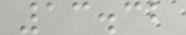13.32
